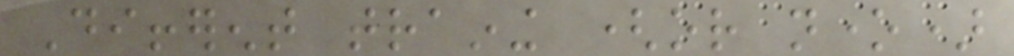Different training (or none)
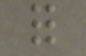for
